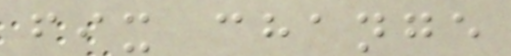fix change
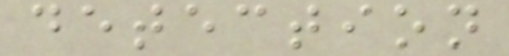detection
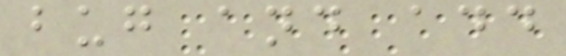bug and add
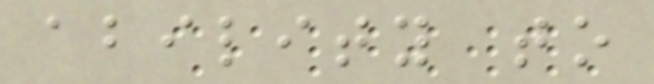ability to
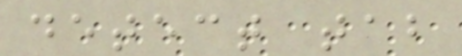detect tab
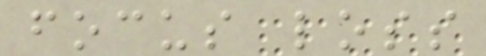focus loss
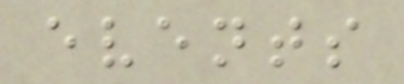events
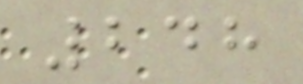248
